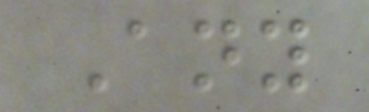Any
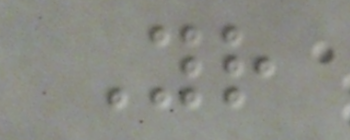Your
